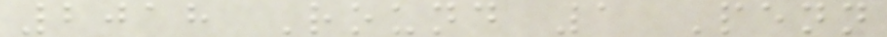2018 Round 1 Penn
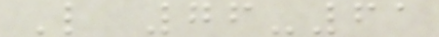L 76-61
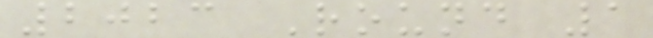2023 Round 1
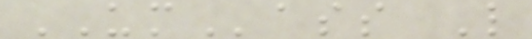UMass L
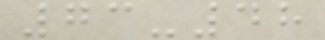73-48
